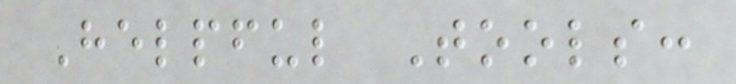Helpful Tools:
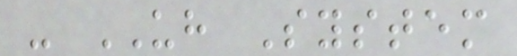- UH System
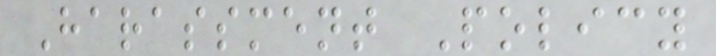Harassment Policy
